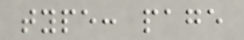type: page
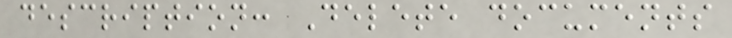description: Delete documents
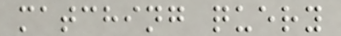matching query
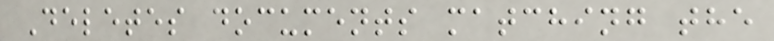Deletes documents matching the
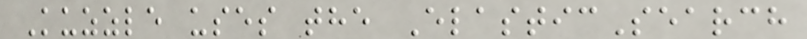Kuzzle uses the ElasticSearch
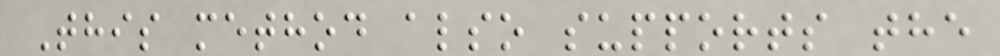This method also supports the
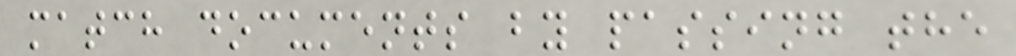match documents by passing the
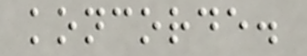koncorde.
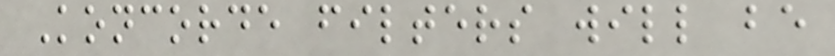Koncorde filters will be
